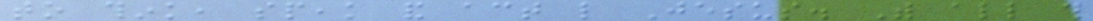to think, speak and act like Jesus. With all this
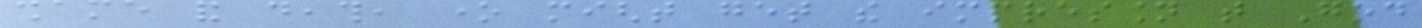shame and death, one might get the impression that God
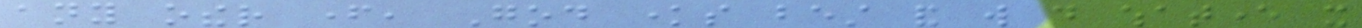any other father, God knows best and will do whatever it
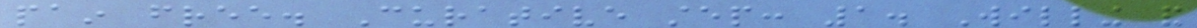pain free. Curative step: 1. Willing and
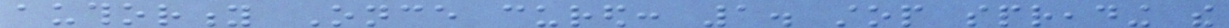authority Once cured: 1. stop spreading the
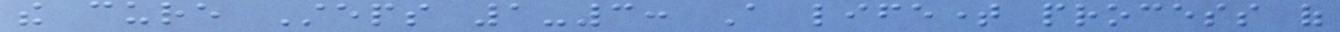the cure Steps 1-3: A lifetime process of
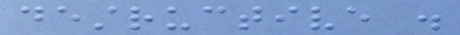destructive .
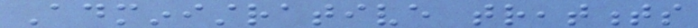Administrative treatments
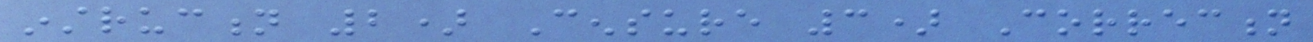instruction 2) Censure 3) Correction
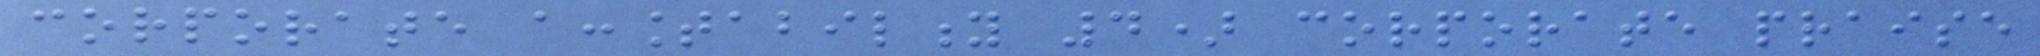corporate accountability 4) corporate praise
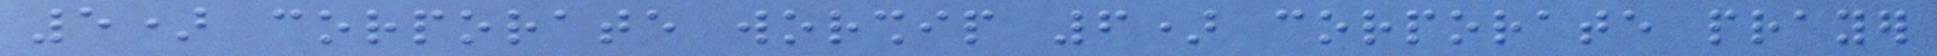5) corporate worship 6) corporate prayer
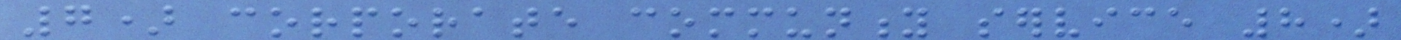7) corporate community service 8)
